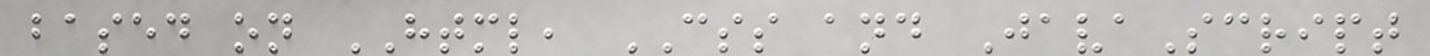based on HTML, CSS and JavaScript
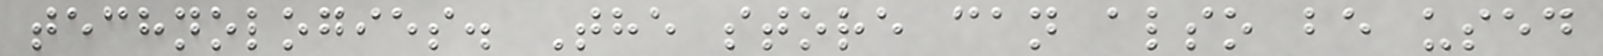technologies. The store can also be used
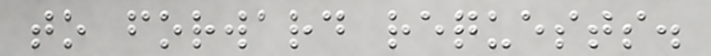to forward requests.
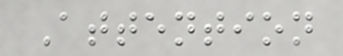Attention
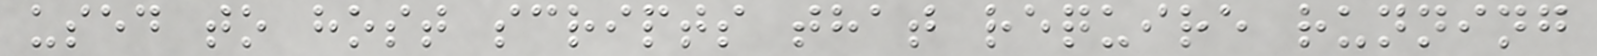used to host scripts that require running
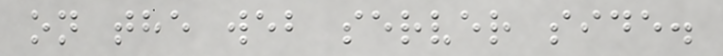on the web server side.
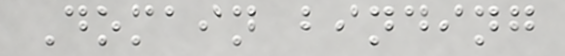Domain binding
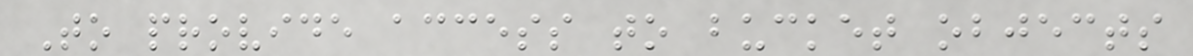To provide access to bucket objects
